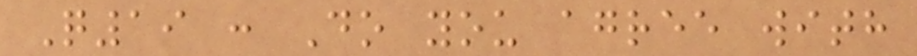Q19 : Do you agree with
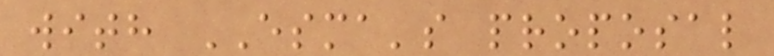with ESMA's proposal
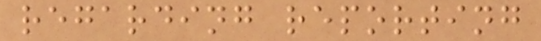regarding reporting
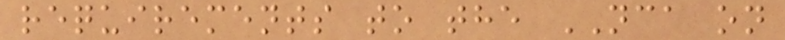requirements to the NCA on
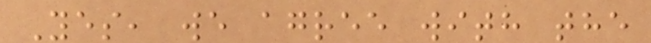Yes, we agree with the
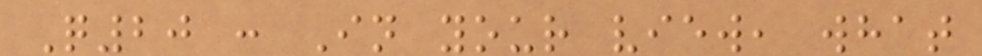Q20 : In your view, what
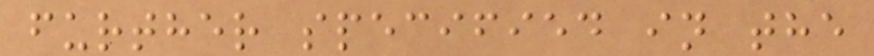further specified in the
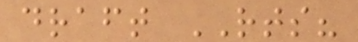draft RTS?
